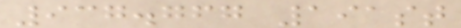937.767 191st
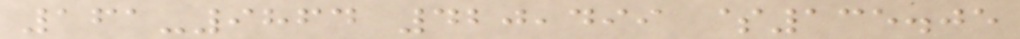161-9864 420,499 $135.05
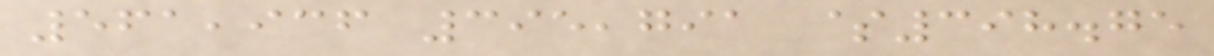561,936 395,791 $398.75
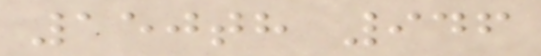150th 946
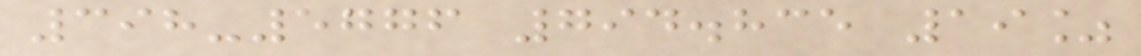398-5776 794.835 19%
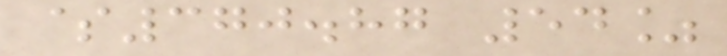$370.87 54%
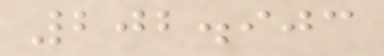202.903
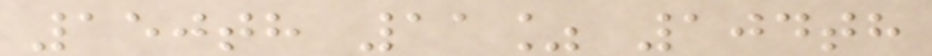150th 11% 104th
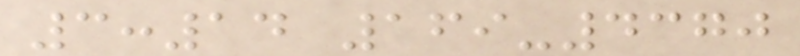3:14 169-4370
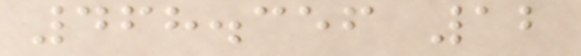468.356 12
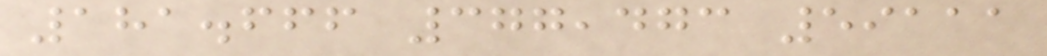181.666 377,473 59111
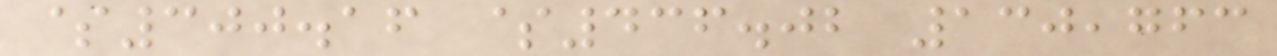$300.16 $436.02 130,763
